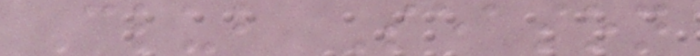Club Season
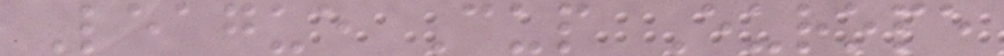League Cup Europe
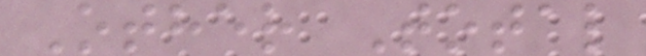Other Total
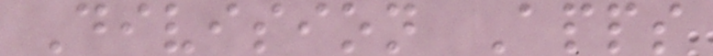Division Apps
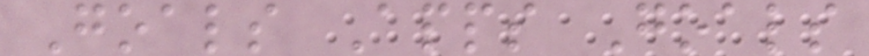Goals Apps Goals
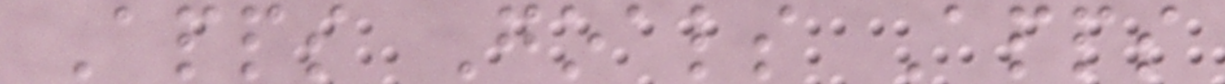Apps Goals Apps
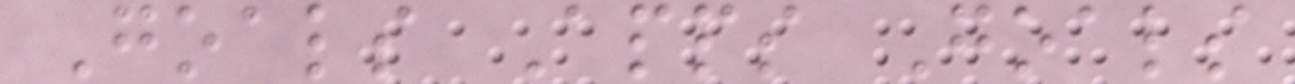Goals Apps Goals
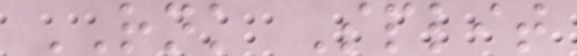RNK Split
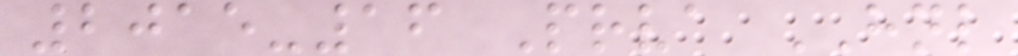2015-16 Prva HNL
